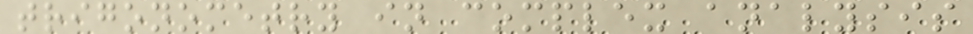trigonometry in complex analysis
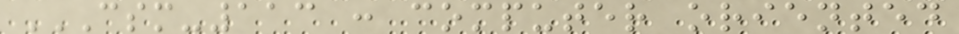CSM-113 : COMPUTER ORIENTED
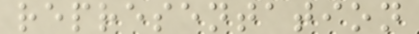representation
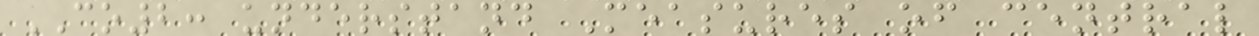CO2: understand Measures of central
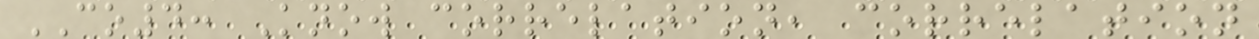CO4: Know correlation, correlation
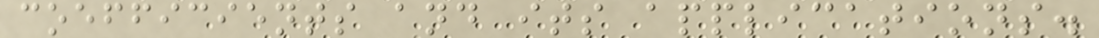coefficients and its applications.
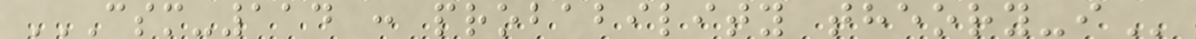CSM-114 : PROBABILITY THEORY-I
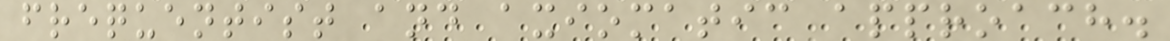frequentist and axiomatic approach.
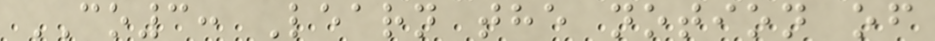CO3: Learn the notion of
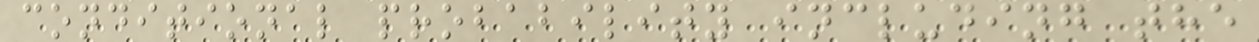conditional probability including the
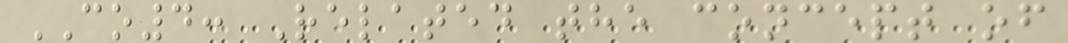CO4: Related the concept of
